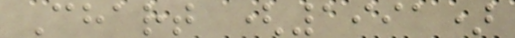Chart (1991)
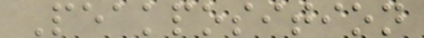Peakposition
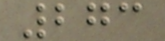273
